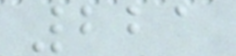221
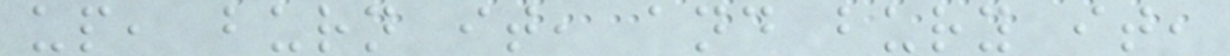up, burn it, and bury it,
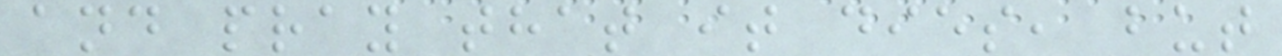and pray that it dies, but
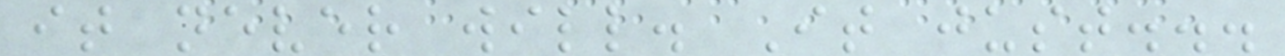it never will. It just...
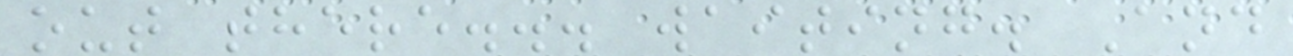out there... waiting. And
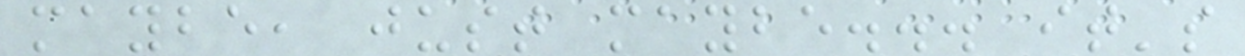maybe, just maybe... it's
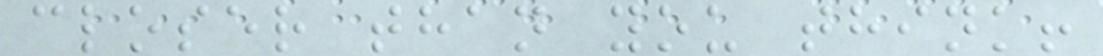closer than you think!
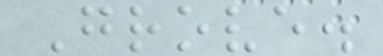Grove.
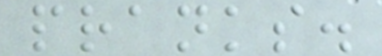pranks.
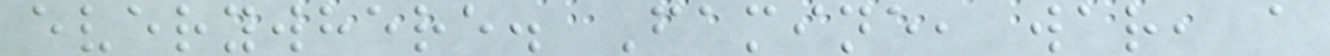everywhere. Famine, war, a
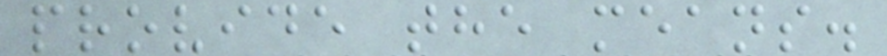provide the means.
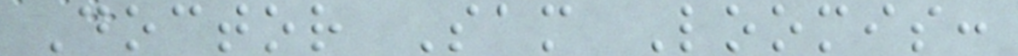Doctor Sam Loomis:
